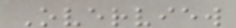Overview
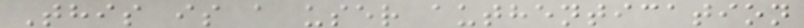This is a user authentication
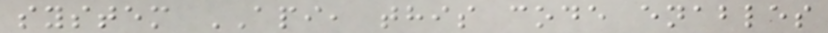system API, this code enables
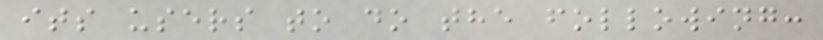its users to do the following:
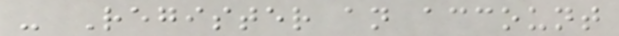- Register an account
